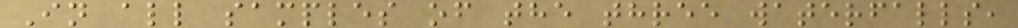In all samples of the three waterfalls,
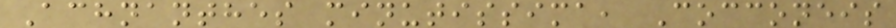Achnanthes minutissima, Cocconeis
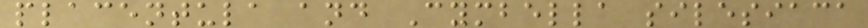placentula and Cymbella silesiaca
